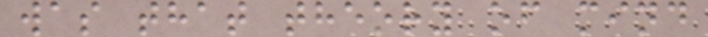was that theory of mind
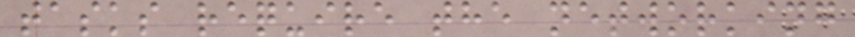tasks require the networking
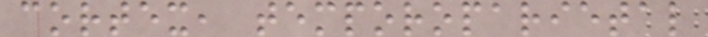cortex, temporoparietal
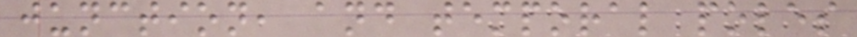junction, and temporal poles
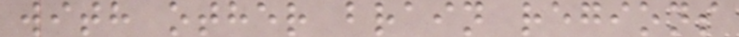with other brain regions
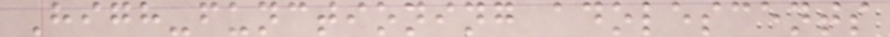High-functioning adolescents
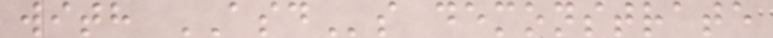with ASDs demonstrate
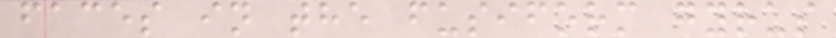faces in the fusiform gyrus
